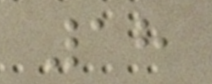18
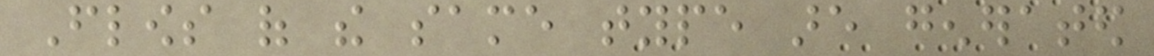Flows of the same type are generated
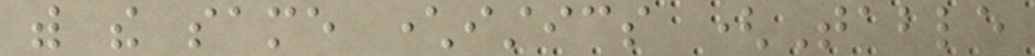with the same characteristics (Table
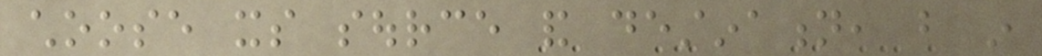choose its source and destination, but in
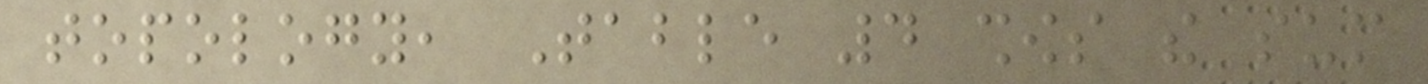topology, Table 4 shows the sum
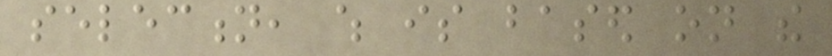selection, which is based on the
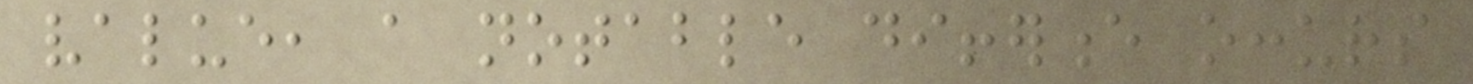value, a notable difference occurs
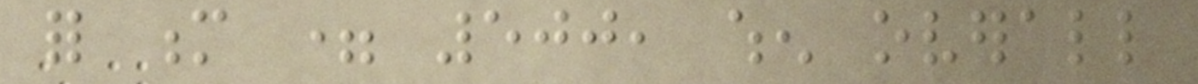for m = 500, when overall
